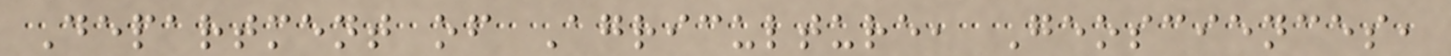Department of Agriculture, Geosciences,
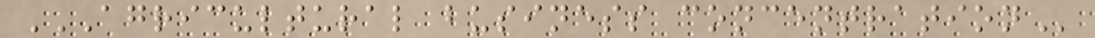AGRICULTURAL BUSINESS CONCENTRATION
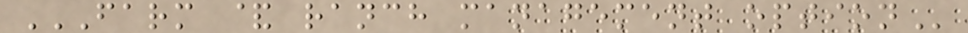FARM & RANCH MANAGEMENT OPTION
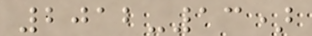2012-13)
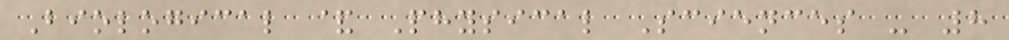Biological & Physical Sciences - 8
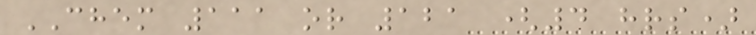CHEM 111 or 121 (4 hrs)
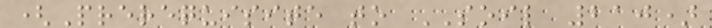(Prerequisite to SOIL 210)
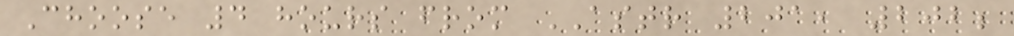Choose 4 hours from ASTR 201, 202;
